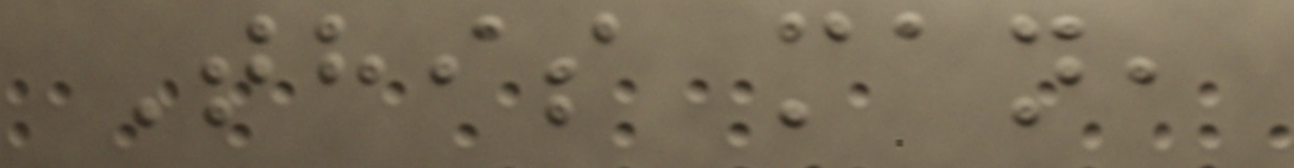This man,
